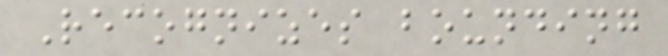Recognizes bounding
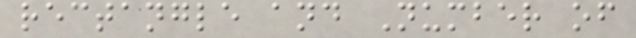rectangle and Number of
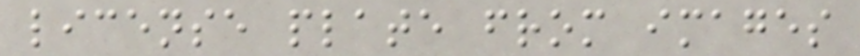license plate from images
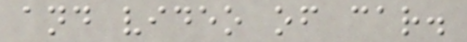and video of car.
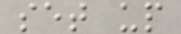set up
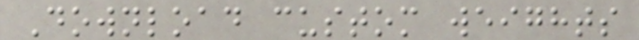Download custom weights
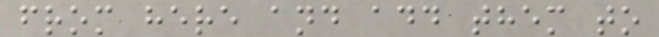from here and add them to
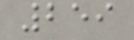259
